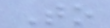To
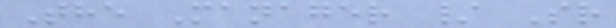The Manager / Sr
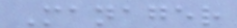Manager
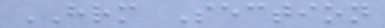HRM Section
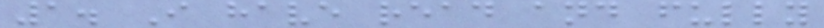1. I have read and fully
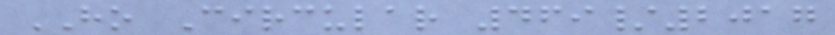HO Circular 469/2017
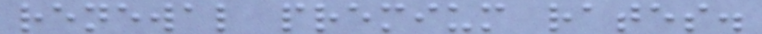renewal premium rates.
